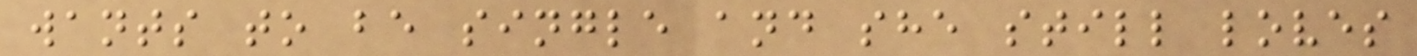wants to be single and she still loves
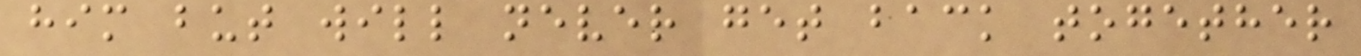him but will never get back together
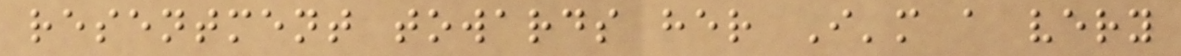resentment towards her I'm a very
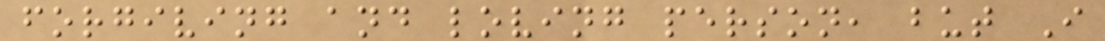forgiving and loving person, but I
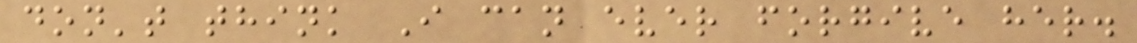don't think I can ever forgive her.
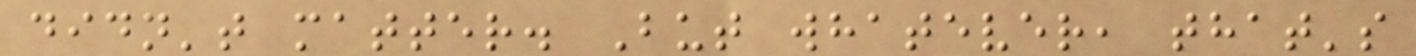didn't matter. But whatever, that's
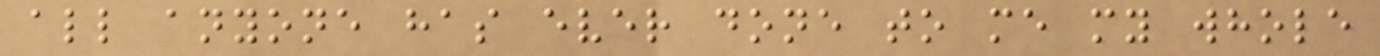all anyone has ever done to me my whole
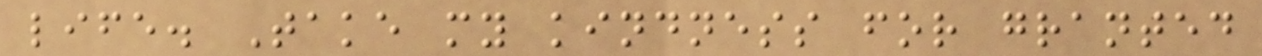life. Take my kindness for granted
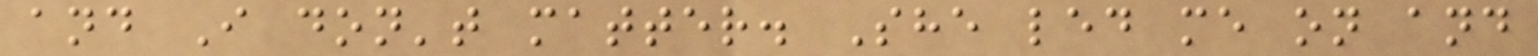and I don't matter. She led me on and
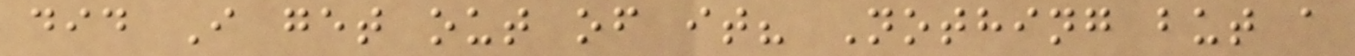did I get out of it? Nothing but a
